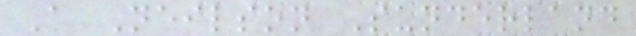A Neilson Sunderland
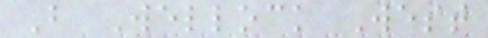B Wellock West
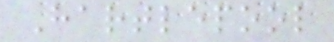Hartlepool
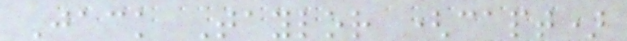Jack Taylor (capt)
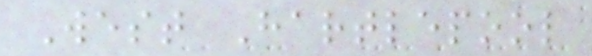West Hartlepool
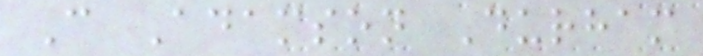C Adamson Durham
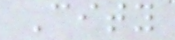City
